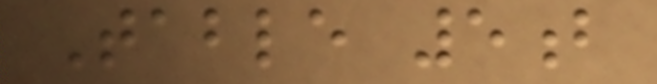Table 5b
